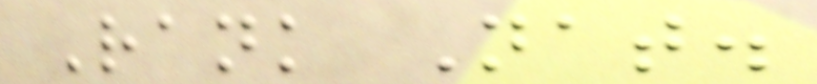Rank Nat.
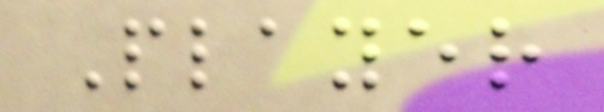Player
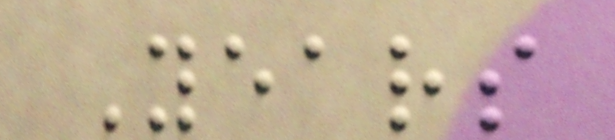Years
